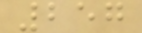257
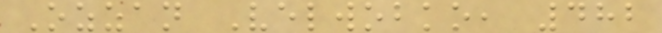Ozzan Velwobko, 482
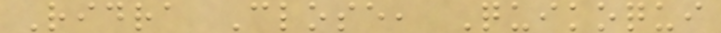Ridra Close, Quikoqui
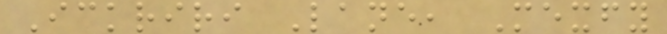Ickriri Lane, Mexfy
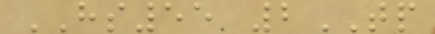HS55 2TP
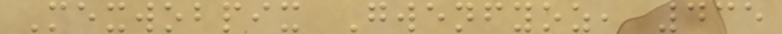Mexwobpix Gwenfyoz, 435
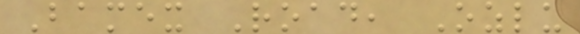Bamex Road, Ozlu
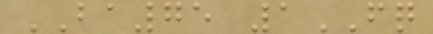BA75 1FQ
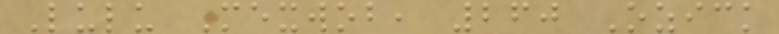Lulu Mexwob, 260 Ozick
